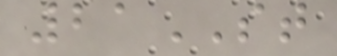21ST
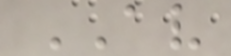AV
